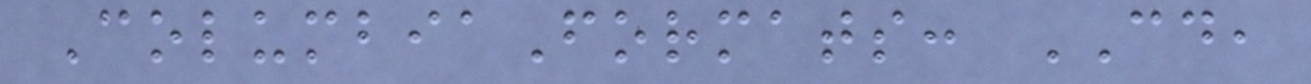ColumbiaFormats: CD,
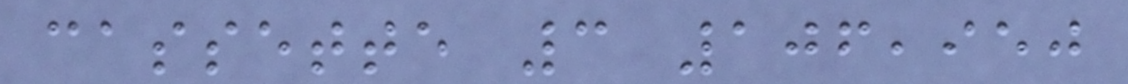cassette 3 106,950
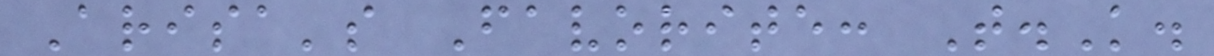Arisa's Favorite: T.K.
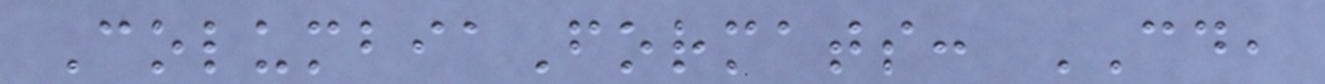ColumbiaFormats: CD,
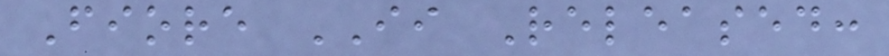Fiore II Released:
